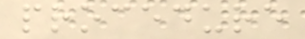procedure
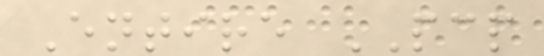Entire PCP
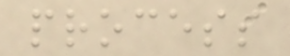process
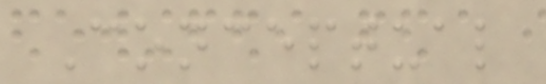Conceptual
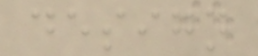design
